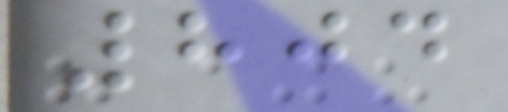804
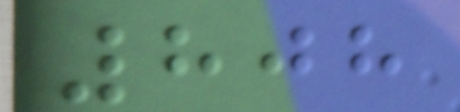808
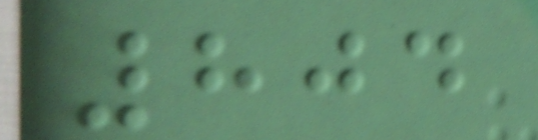804
